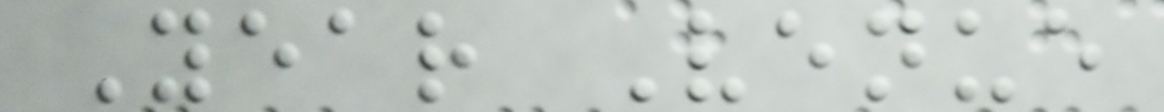Year Venue
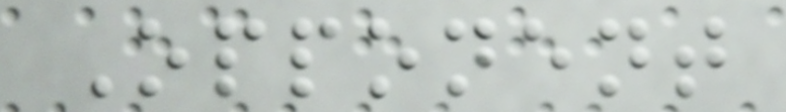Opponent
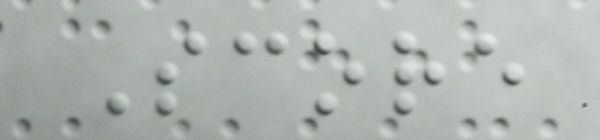Score
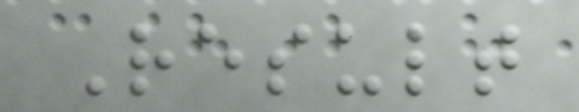Result
